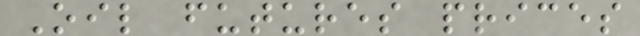Oil futures prices
